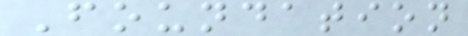Foundation
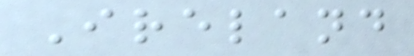Ireland
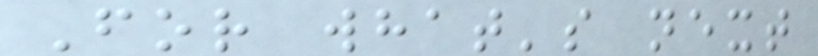For what's next
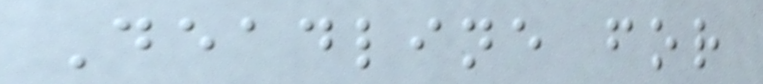Deadline for
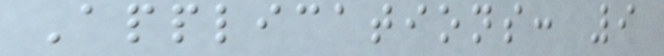Applications: 9
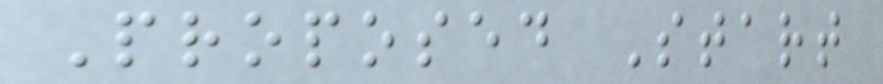Proposed Start
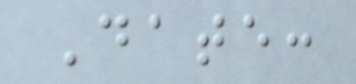Date:
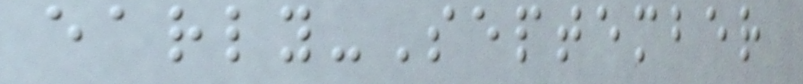early-September
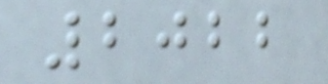2022
